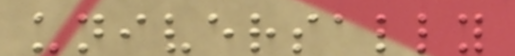universally
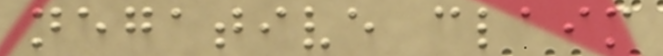negative claim
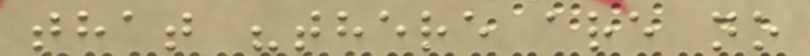that "there are no
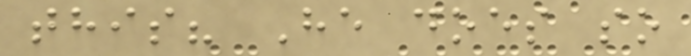this? He does so
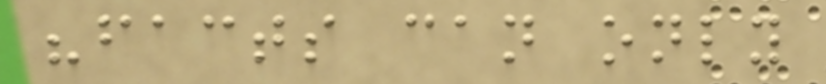"facts can only
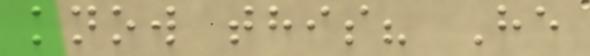know this? He
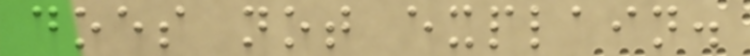does not explain.
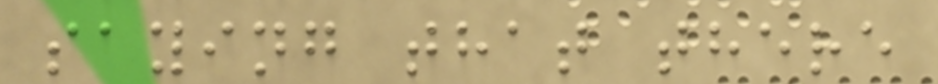saying that there
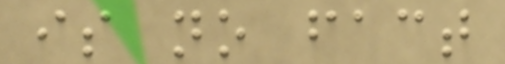is no fact
